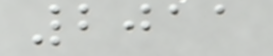2011
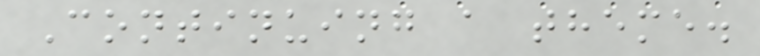Continuing a theme.
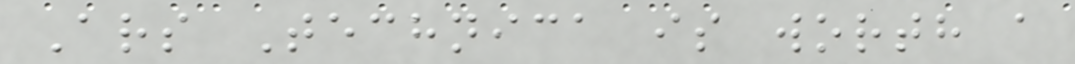Ars Technica is worth a
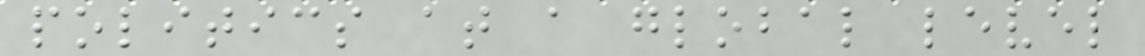politics at a global level
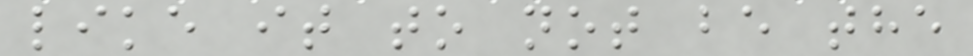like it to not be the
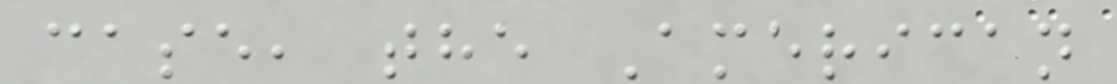case, the American
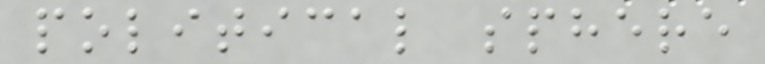political sphere
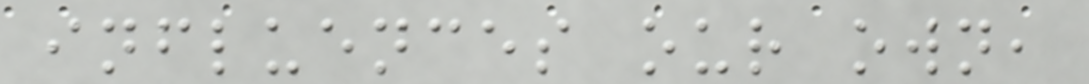influences our own,
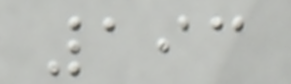193
